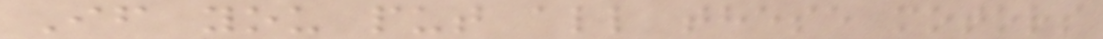If you put all these motors
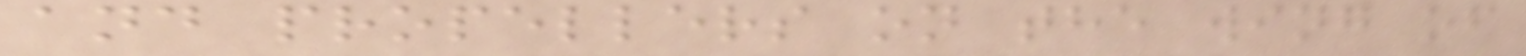and propellers on the wing of
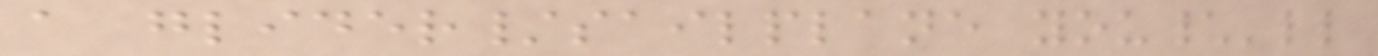a glider/sailplane you\'ll
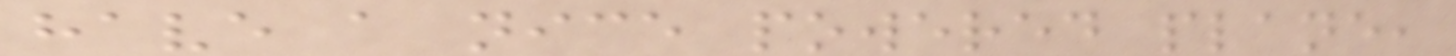have a nice powered plane,
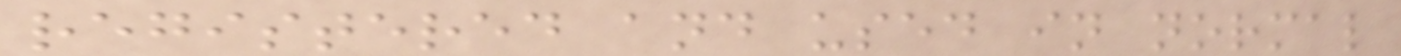registered and used in normal
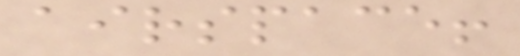airspace!
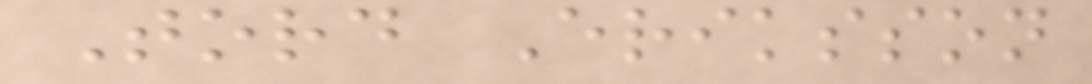Tord Eriksson
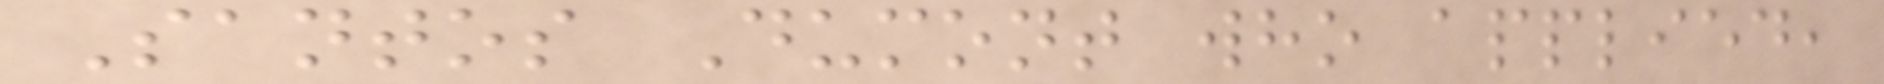Santos Dumont who applied,
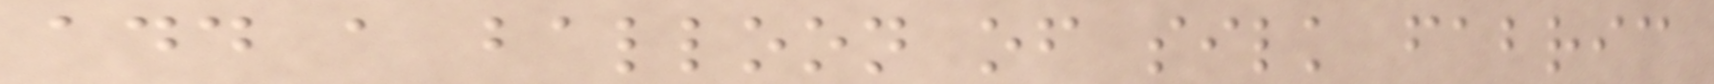add a balloon of silk fabric
